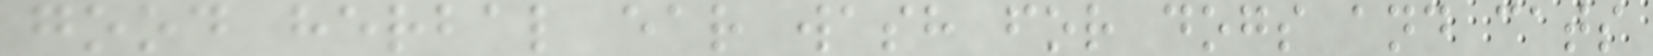good herbal ear wash for dogs and cats
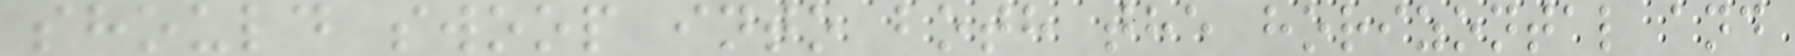should swoop into both the horizontal and
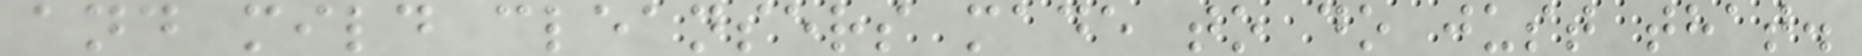and mild cleansers made to do just that.
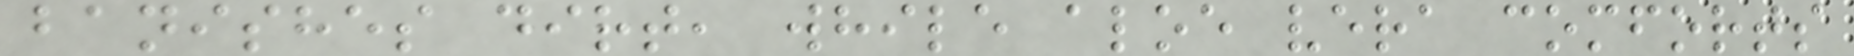banishes dirt, while aloe vera comforts
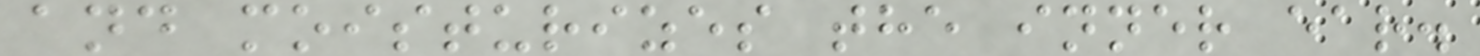and moisturizes the inner ear.
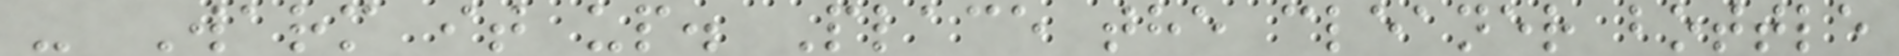- Warm it up. Place the cleaner bottle
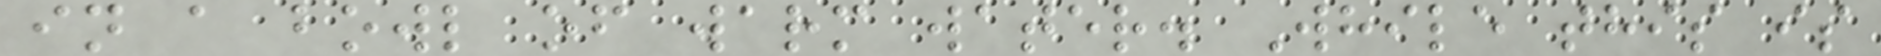in a bowl of warm water. While this is
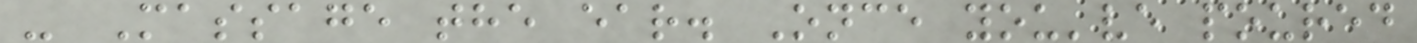- Massage the ear. Once you've poured
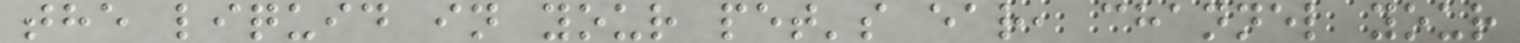the liquid in your pet's ear, channel your
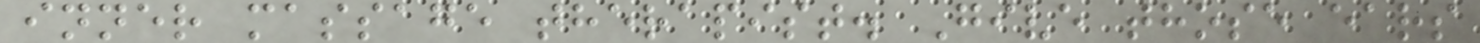inner massage therapist. Give those ears
